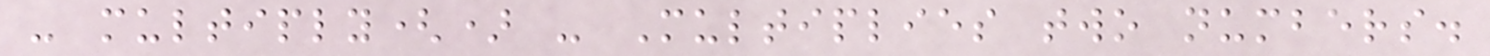- multiply() - Multiplies two numbers.
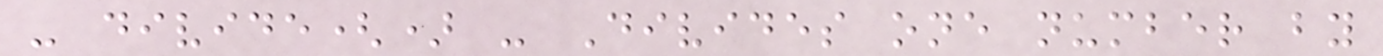- divide() - Divides one number by
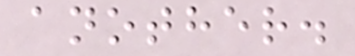another.
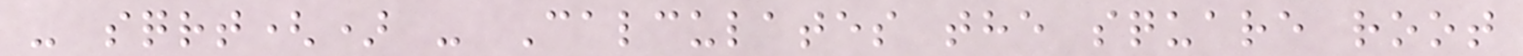- sqrt() - Calculates the square root
